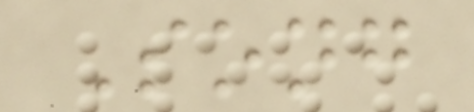Song
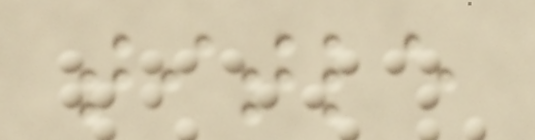title
